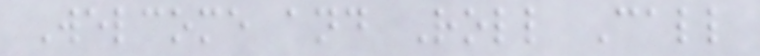Welcome and Roll Call
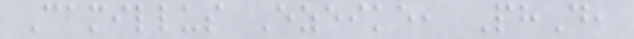Camillus Ezeike, PhD,
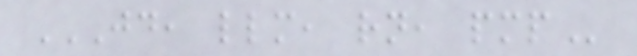JD, LLM, RN, PMP
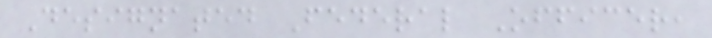Designated Federal Officer,
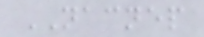NACNEP
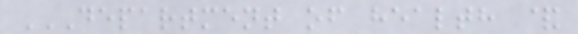DEPARTMENT OF HEALTH &
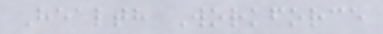Health Workforce
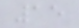15
